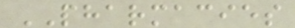PHARMACIES
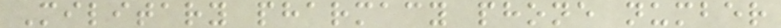Military pharmacy phone number
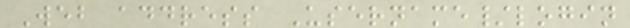Web address Username/login
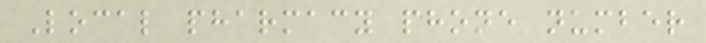Local pharmacy phone number
